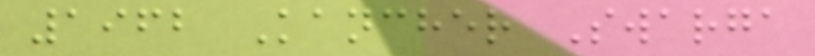1962 Kancher Swarga
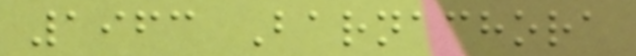1963 Barnachora
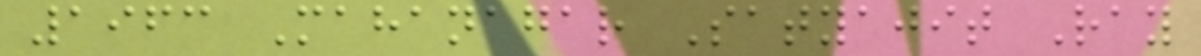1963 Mahanagar Satyajit Ray
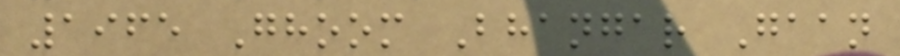1965 Ghoom Bhangar Gaan
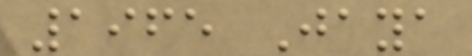1965 Jaya
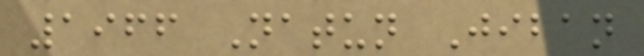1966 Natun Jiban
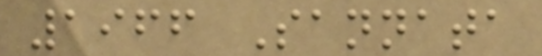1966 Sannata
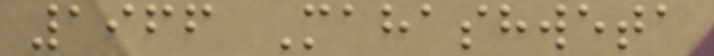1966 Mahashweta
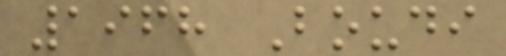1968 Boudi
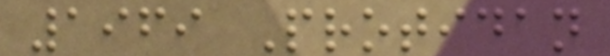1969 Protidan
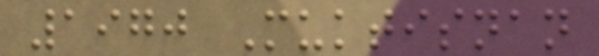1970 Muktisnan
